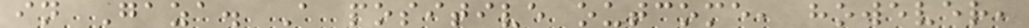in Gaza. A positive outcome, however,
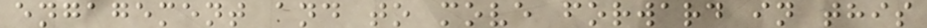engagement and to move forward in this
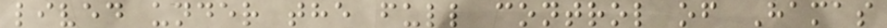lived under the full control of Hamas
